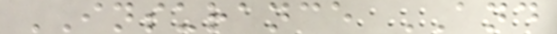INSURANCE AND
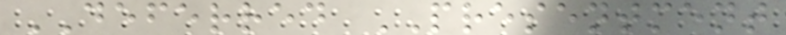DEFERRED PRESENTMENT
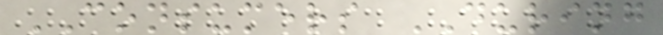CONSUMERS DURING
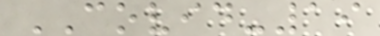COVID-19
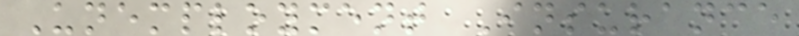Unemployment Insurance
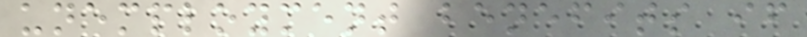unemployment benefits if
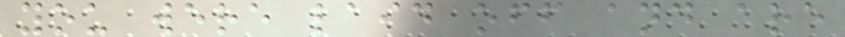you were laid off and are
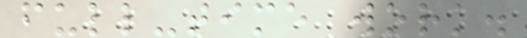full-time work.
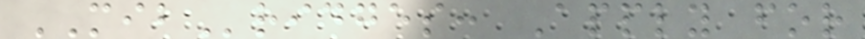MIBridges: Apply for
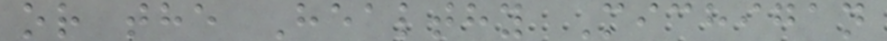or the Healthy Michigan
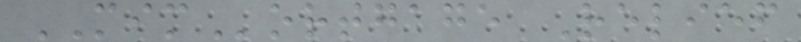MIMortgage Relief
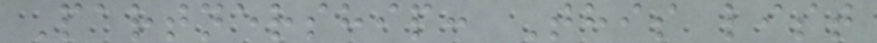Partnership: This list
